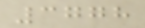3778
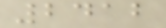2412
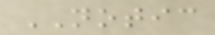NOTIC
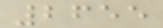2655
